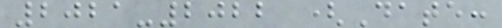2021-2022 (Date:
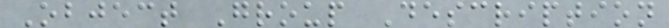Object Group Description
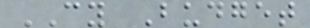CY Budget
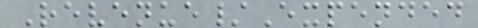Revenue/Expended
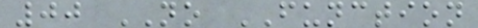00 NO FUNCTION
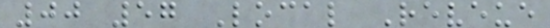00 57 Local Reveue
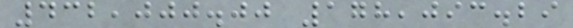432,000.00 178,093.29
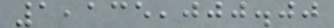1,135,000.00
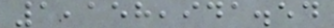1,158,941.54
